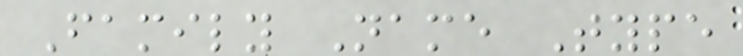Family Name Type
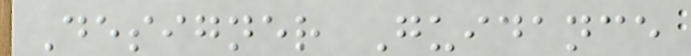Designer Guidance
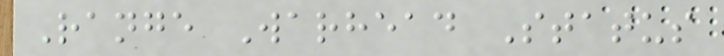Range Warhead Status
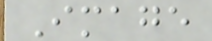Image
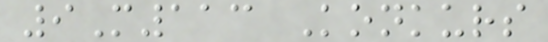9M113 Konkurs
